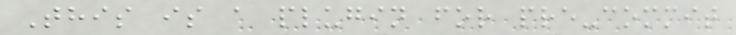This is a plugin for pre-commit
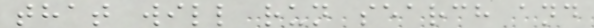that will run search and
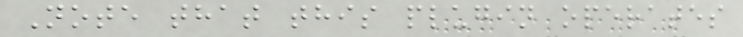Note that this plugin operates
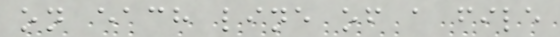on each line of a file
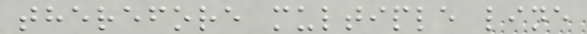therefore multiple line
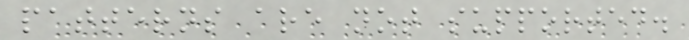patterns are not supported.
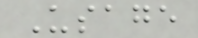Usage
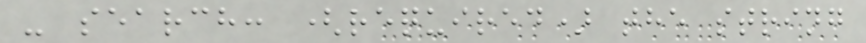- search: (required) the string
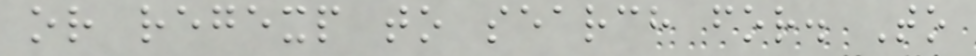or regexp to search for. To
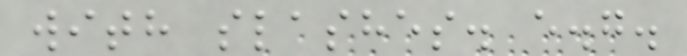with slashes. e.g.
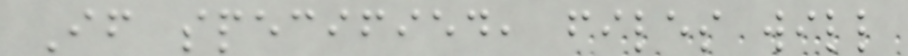If specified, files will
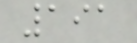191
